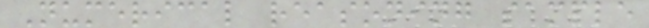Numerical reasoning sample
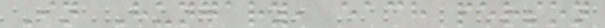In Hungary, each person
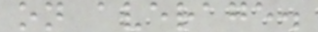on average.
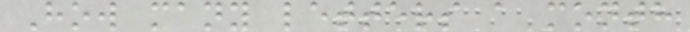How many letters a month
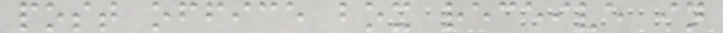post office box receive in
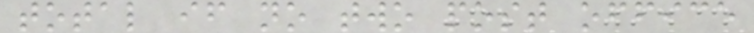total if no two post office
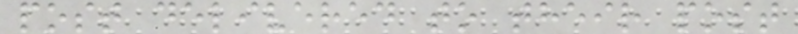post delivered to their post
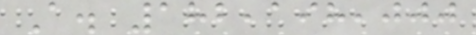A. 182,198,000
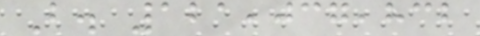B. 121,037,832
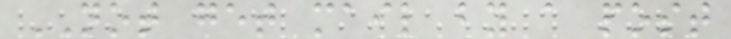NOT get mail by a post
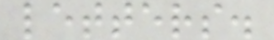letters.
